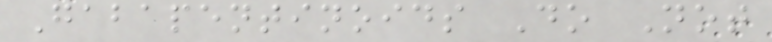Gabapentinoids Do Not
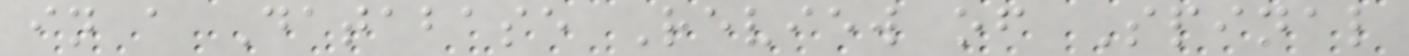in a Database Review of Spinal
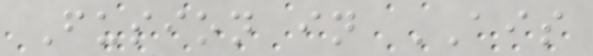Fusion in AIS
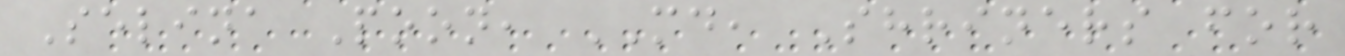Selina Poon, MD, Shriners for
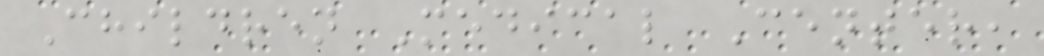Children Medical Center,
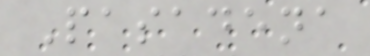Pasadena
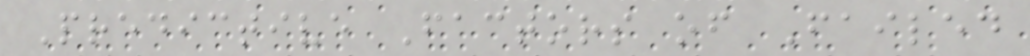Predictive Factors of Failed
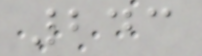243
